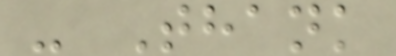- Thank
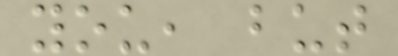you, but
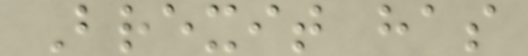Brexit has
